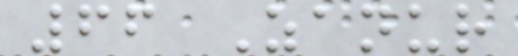66 Zanur
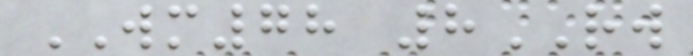WM78 8RW
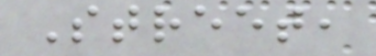Street,
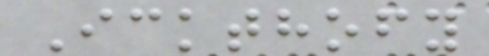Ickthofy
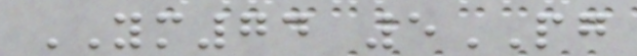YM74 5PG
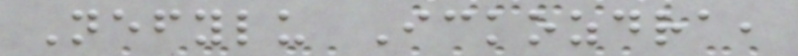Nefylu Ickozdra,
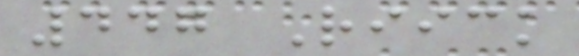447 Riick
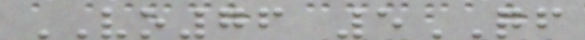VO76 5QF
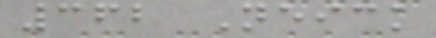362 Neick
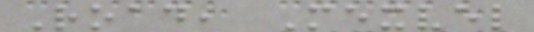Road, Mexvel
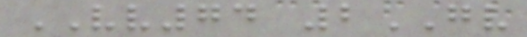VV74 2GV
